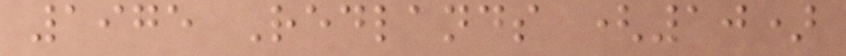1975 Redlands (10)
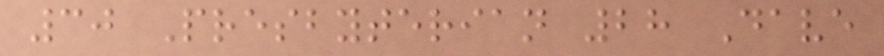30 Presbyterian 28 Dave
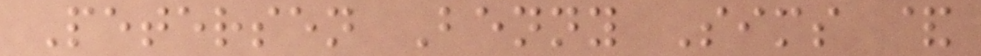Petersen Benny Sims &
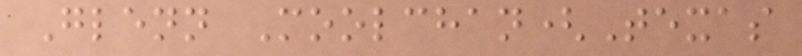Glenn Moolchan(Texas
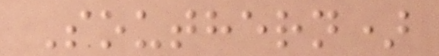Southern)
